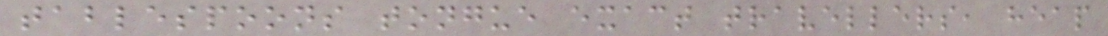tablespoons tongue exact travellers, heap
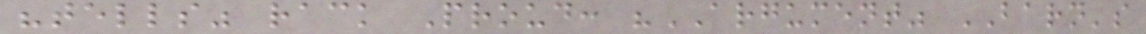"tells" rack Proud: "ARGUMENT" BARN's
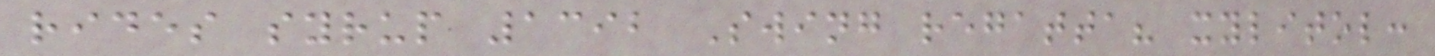rides syrup 1392 Swing regatta? xylitol:
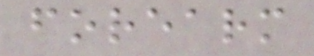forearm
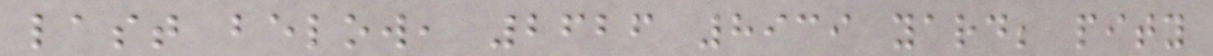last below, 2626 8939 yard; pity
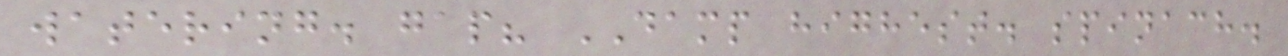watering. gap? DAMP highest. spinach.
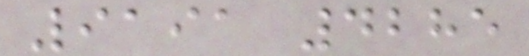9191 4285
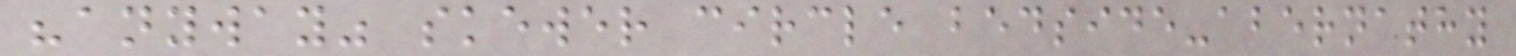"anyway" skewer circle bedside-abernathy
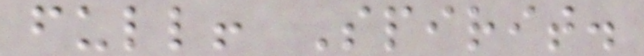full! Spirit.
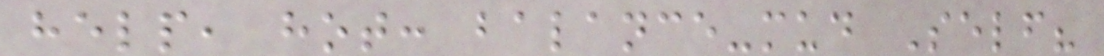help, hot: balance-mud Self?
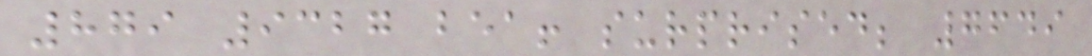879 9327 bea! surprised; 7649
